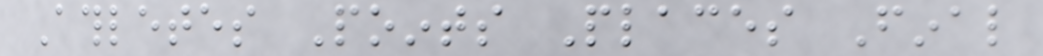Athletes Points Places Final
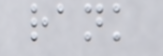rank
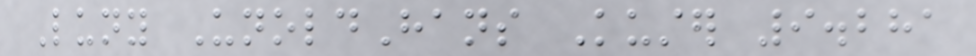Luny UnoldHans Kuster 9.281
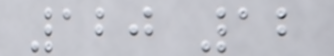120 12
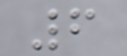6
